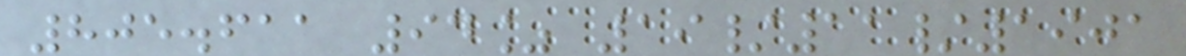805.611 94% 19/11/1901
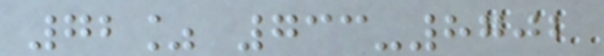72% 733-8702
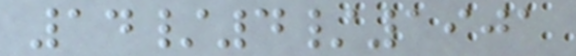14/4/1901
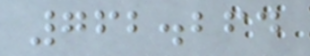762.264
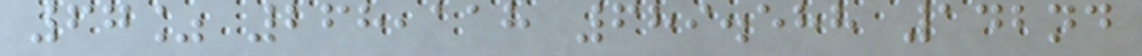67% 268,118 689.588 142nd
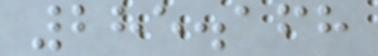285.168
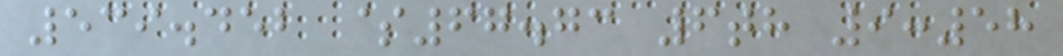539.452 $67.73 6th 9:58
